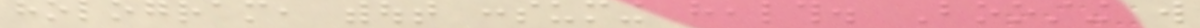hologram, without consuming health. Boosting will
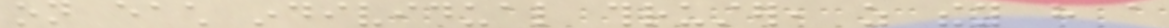on each individual thruster, as they have a
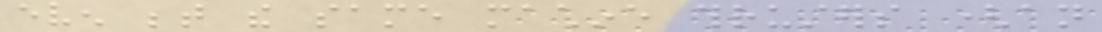even between the same machine thrusters (an
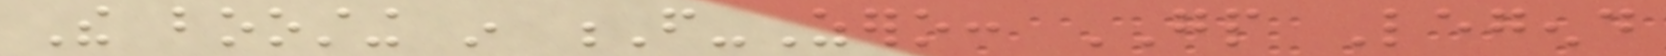The boosting in F-Zero: GP Legend
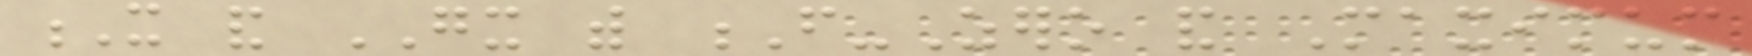X and GX with F-Zero and Maximum
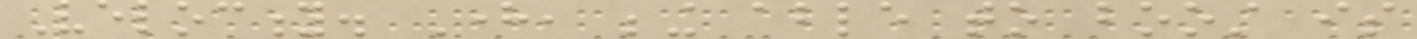Velocity. Here, being able to boost is
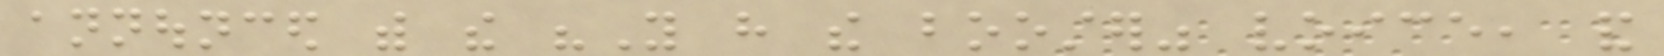announced with the "You have the booster" voice, and
